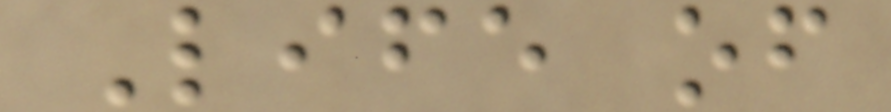Life of
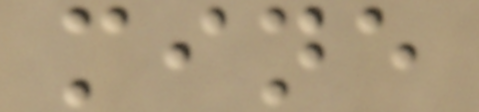mine
